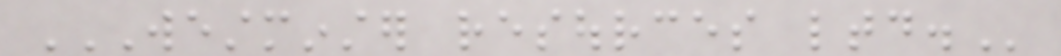WESTMINSTER RESOURCES LTD.
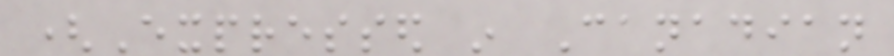(Expressed in Canadian
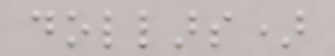dollars)
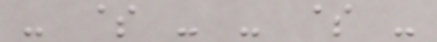- $ - - $ -
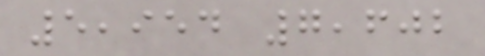5,954 7,602
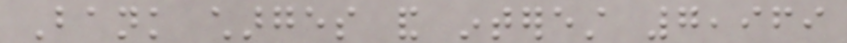Bank charges and interest 7,969
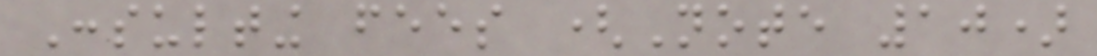Consulting fees (Note 10)
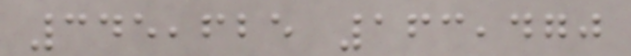345,625 163,470
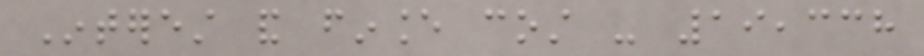Interest and finance cost - 19,338
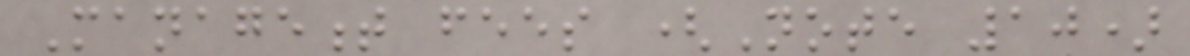Management fees (Note 10)
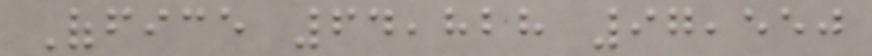Office 64,828 97,550
